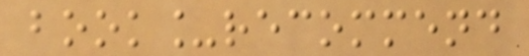book_recommend
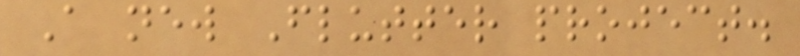A new Flutter project.
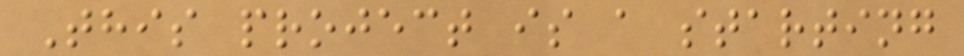This project is a starting
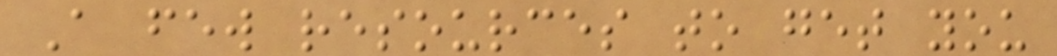A few resources to get you
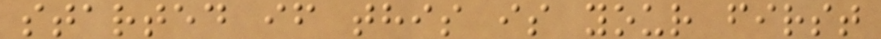started if this is your first
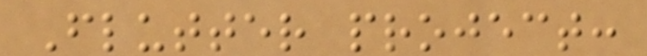Flutter project:
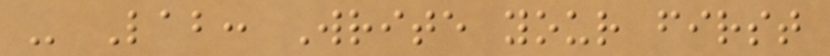- Lab: Write your first
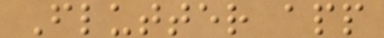Flutter app
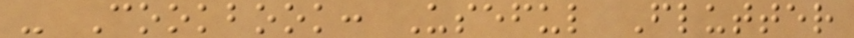- Cookbook: Useful Flutter
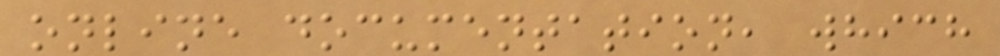online documentation, which
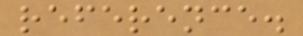reference.
